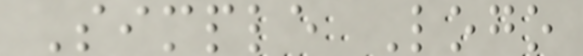Simple Logo
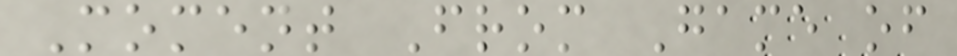Moment From Game of
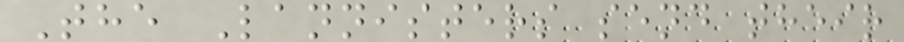The Lannisters send their
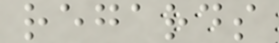regards
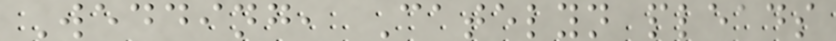Wedding, Catelyn pleads
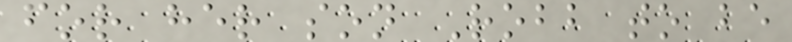for her son Robb to be
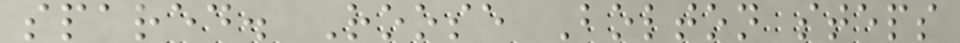spared. Roose Bolton steps
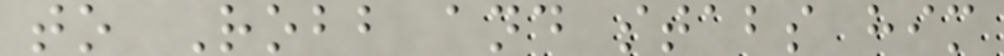to Robb and stabs him
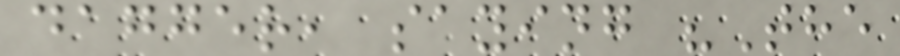dagger, saying "The
